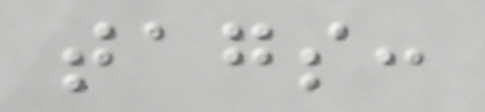tags:
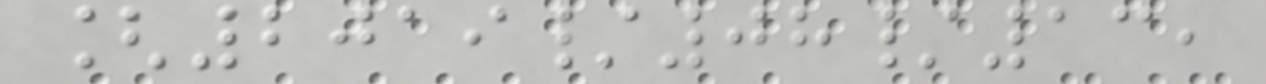[2019/08/13,
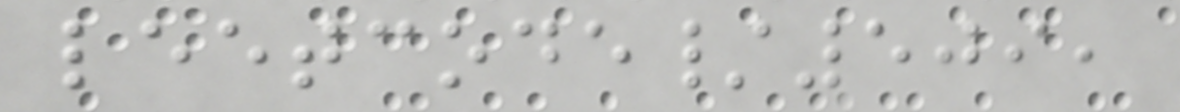leetcode/509,
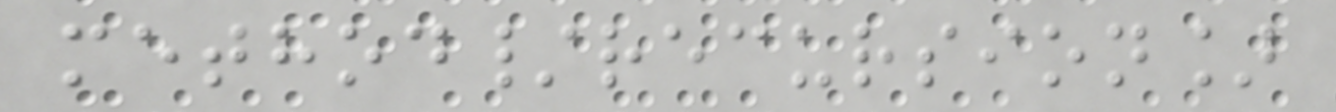method/recursion]
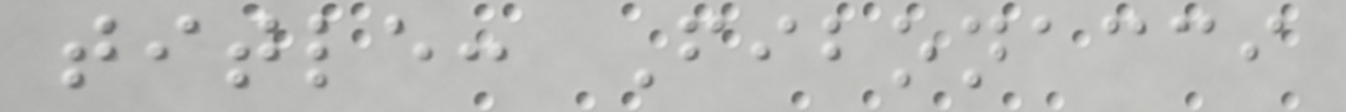title: Fibonacci
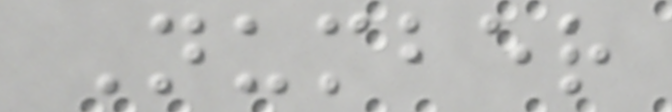Number
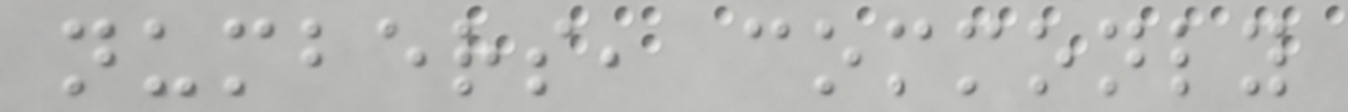numbers, commonly
